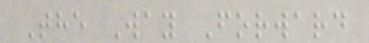The Way Forward
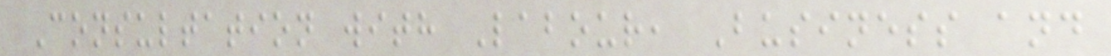Consultation with Labour, Business and
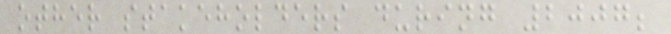other stakeholders during 2007;
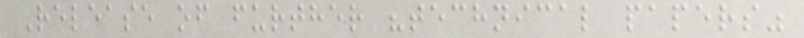Release of further "technical papers"
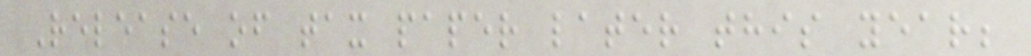Release of tax paper later this year;
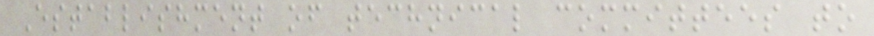Establishment of technical committees to
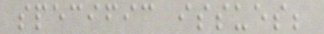specific issues;
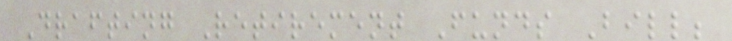Drafting Retirement Funds Bill;
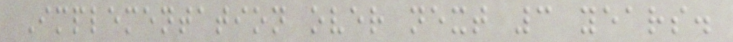Implementation over next 3 years.
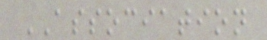ASSOCIATION
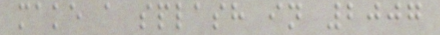make a splash in 2007
